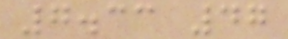7.33 47
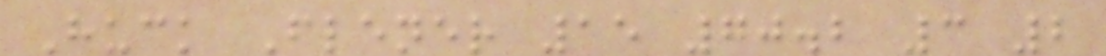Huck Flener 15 70.2 3 2
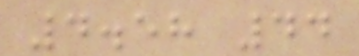4.58 44
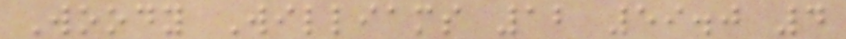Woody Williams 12 59.0 4
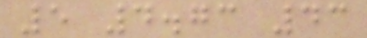5 4.73 43
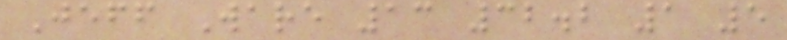Jeff Ware 13 32.2 1 5
